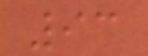93
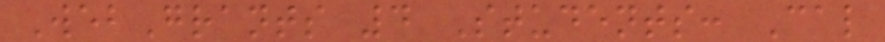WebGrants 4 Students: Cal
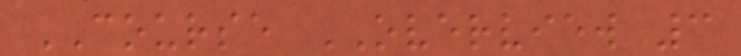COURSE OVERVIEW 3
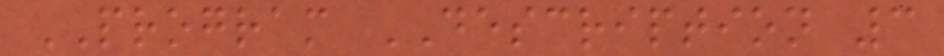PROGRAM DESCRIPTION 3
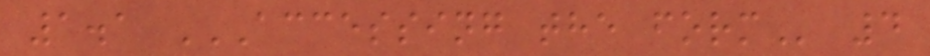1.1 ACCESSING THE FORM 4
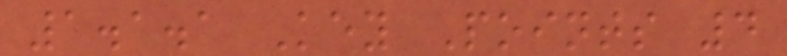1.1.1 Key Points 4
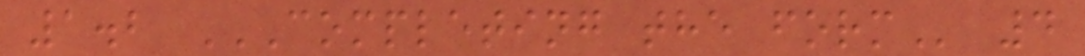1.2 COMPLETING THE FORM 4
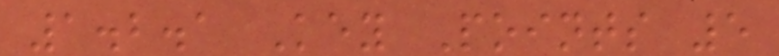1.2.1 Key Points 5
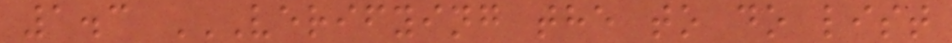1.3 VERIFYING THE TO DO LIST
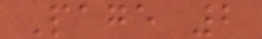Page 2
